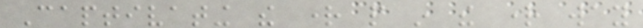Captivating the right people in the right way
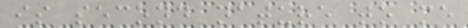is second nature to me
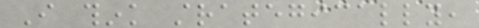I think strategically,
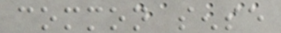common sense
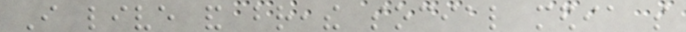I live and breathe social media so
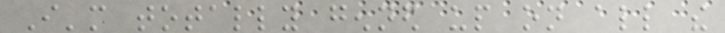I'm totally genned up on all the
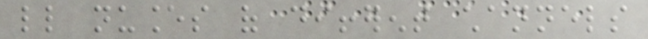little nuances of different channels
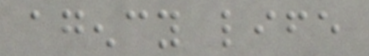agency life
